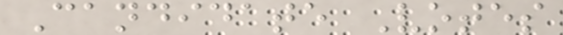Candidate Votes
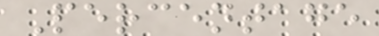Percentage
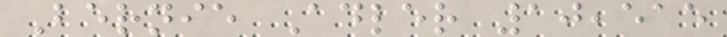Bernie Adler 10,515
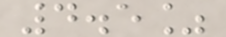4.5%
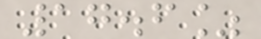17.6%
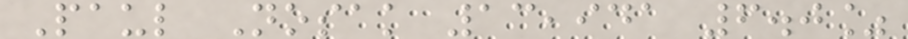Paul Nosak 13,941 6.0%
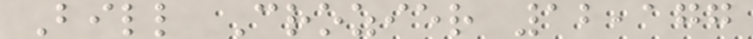Bill Crozier 12,177
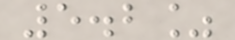5.2%
